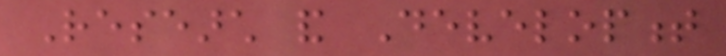Research and Development
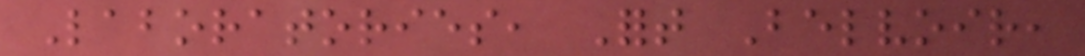Laboratories, Fort Belvoir,
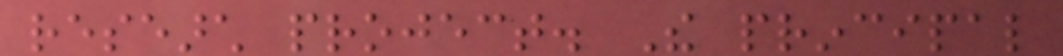research project. The principal
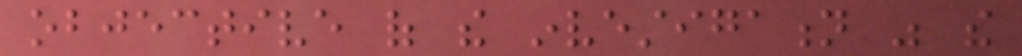objective of the investigation was the
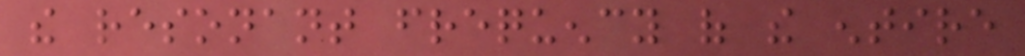the resonant frequency of the entire
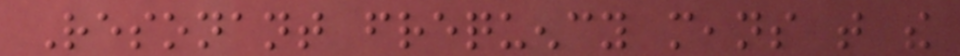Resonant frequency means that the
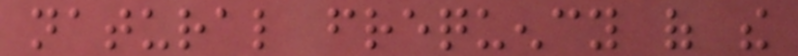natural frequency of the
